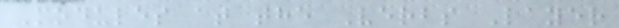Modules at the Verbs Layer
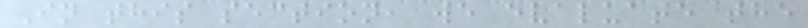In this section, we evaluate the
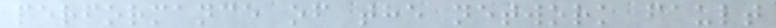performance of the network fault
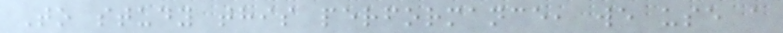To study this performance, we use a
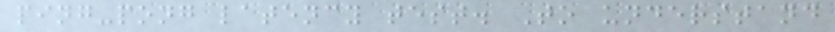ping-pong latency test. To understand
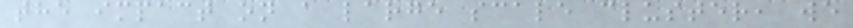the impact on a large scale cluster, we
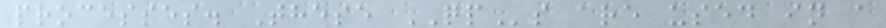processes. These QPs are used in a
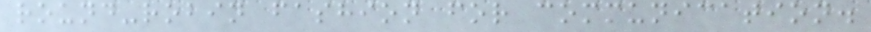round-robin fashion for communication.
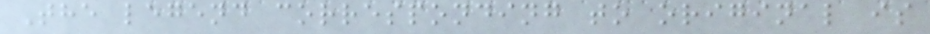The legend corresponding to original is
